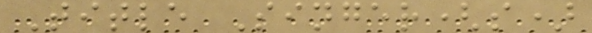Title Singer(s)
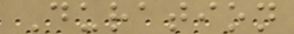Duration
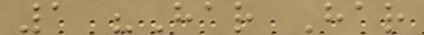1 "Har Har
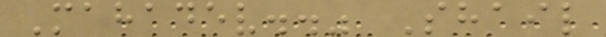Mahadev.." Shail
